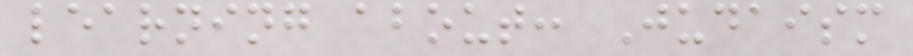learning about: Judaism
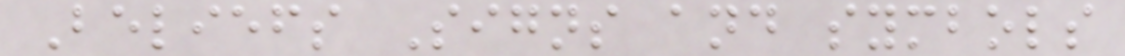Beliefs Signs and symbols
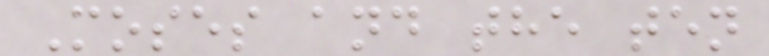Moses and the ten
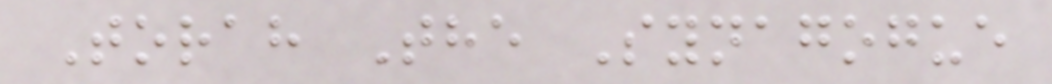Torah The Synagogue
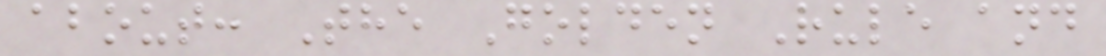about: The Golden Rule and
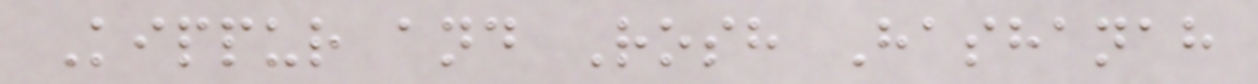Kippur and Rosh Hashanah
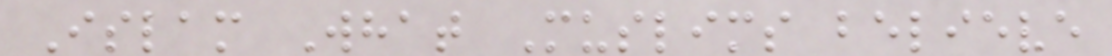Islam What Muslims believe
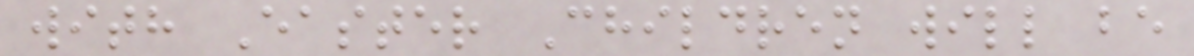with Easter Children will be
